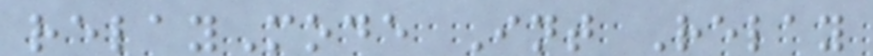relayMode Int Relay
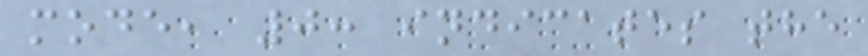mode, 0: indicates the
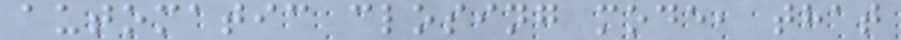automatic closing mode, that
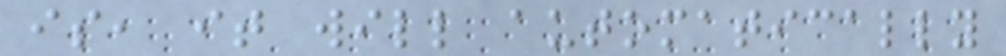is, it will automatically
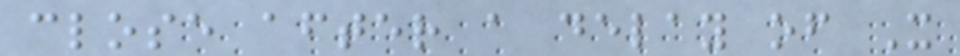close after a delay of X
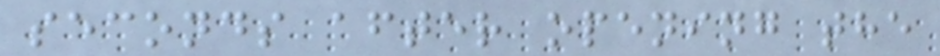seconds after opening the
